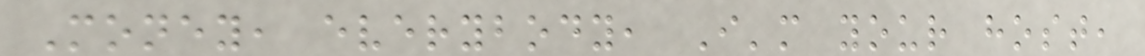Money, everybody, I'm your host,
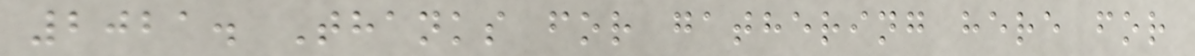2021. Thanks for gathering here for
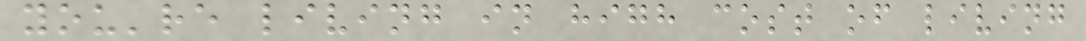you're living in high cost of living
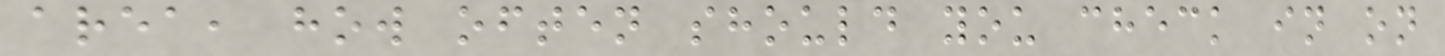area, how often should you check in on
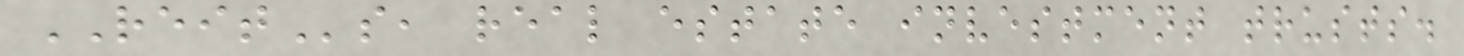REITs, real estate investment trusts.
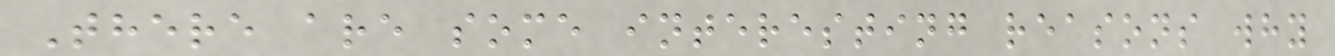There are some interesting reasons why
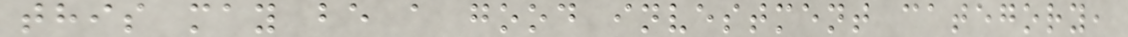this may be a good investment category,
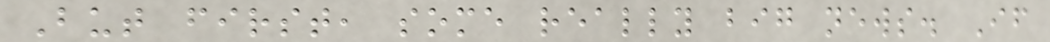But first, some really big news. If
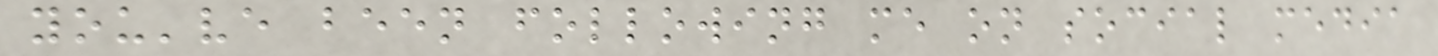you've been following me on social media
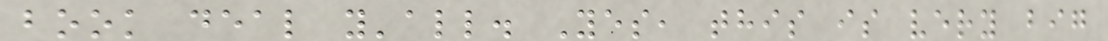book deal y'all. Yes, this is very big
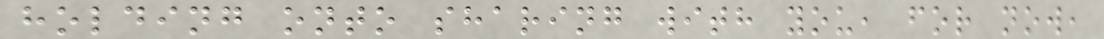holding onto sharing with you, for now,
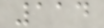114
